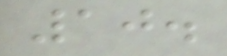10.
